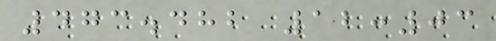473.482 12:03
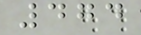474
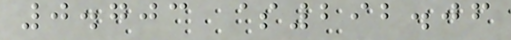0.703 $292.06
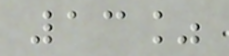13%
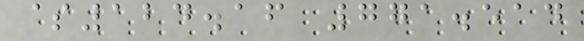$124.16 771.514
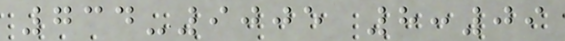734-9005 8:09
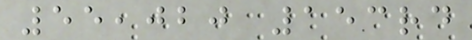55,020 153rd
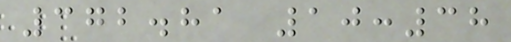372.81 10:38
